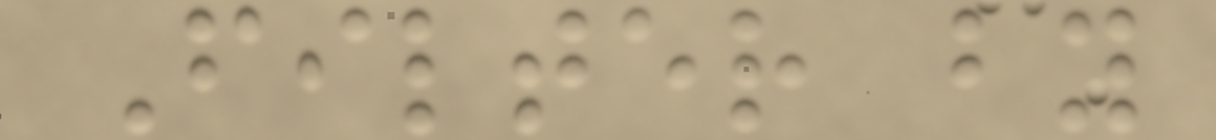Filter by
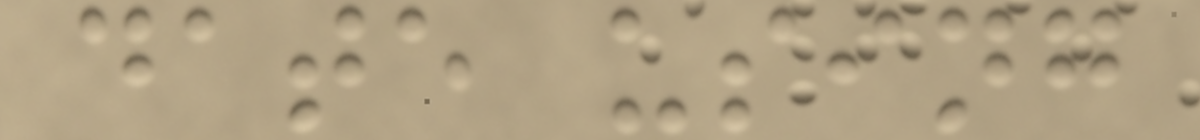date using
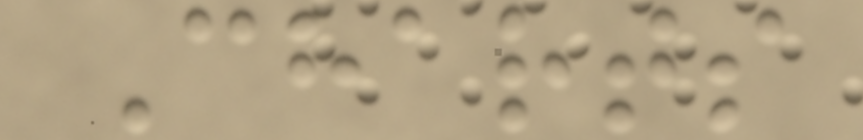Charts
